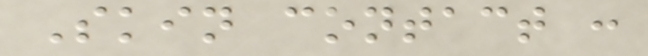Skin contact :
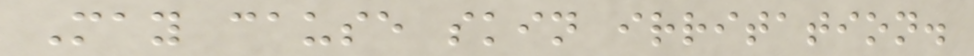May cause skin irritation.
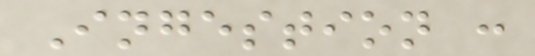Ingestion :
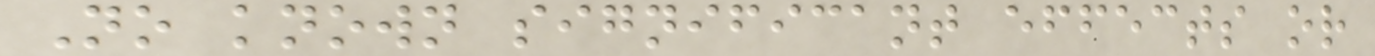No known significant effects or
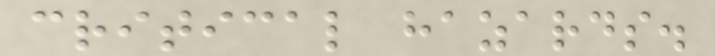critical hazards.
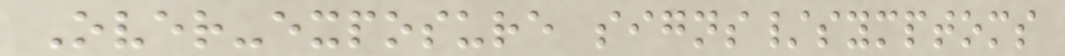Over-exposure signs/symptoms
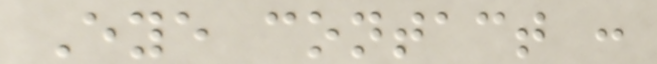Eye contact :
